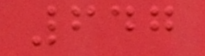647
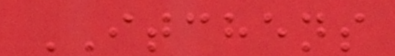ITCHENS
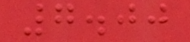7.00
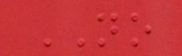NO
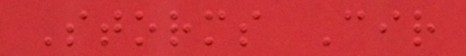Storms Cir
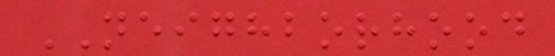NEIGHBORHOOD
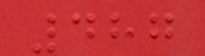487
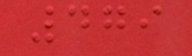479
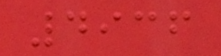4936
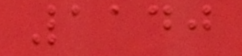1140
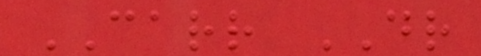CARR DR
